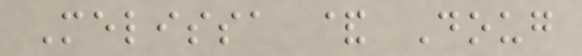Melissa & Doug
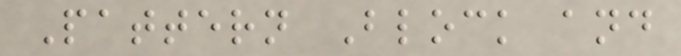Pattern Block and
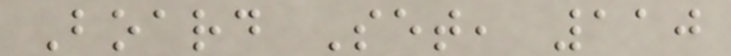Board Set, 110
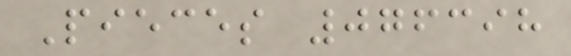Pieces 076398
